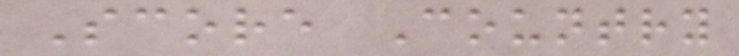Score Country
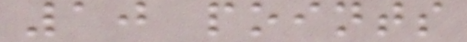10 points
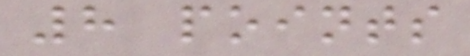8 points
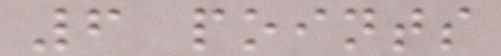6 points
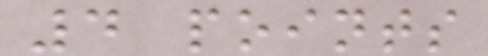4 points
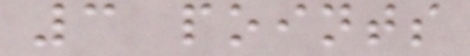3 points
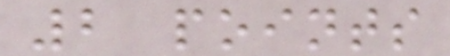2 points
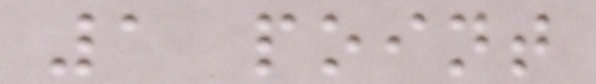1 point
